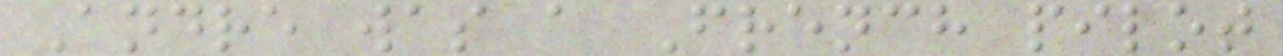Andre was a French pilot
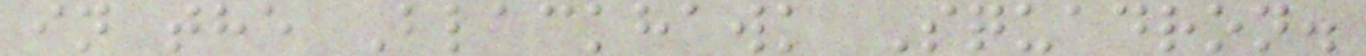in the Blackhawk Squadron.
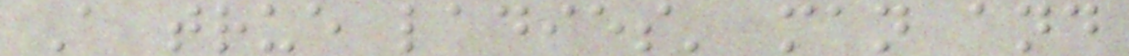A true ladies' man and
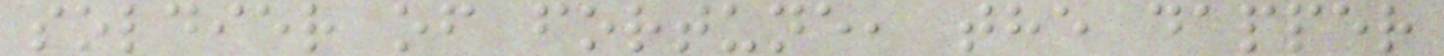soldier of fortune, the dapper
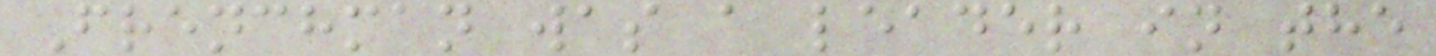Frenchman was a leader in the
